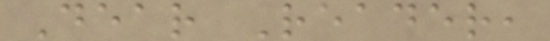Dear Reader,
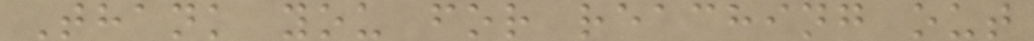Thank you for reaching out
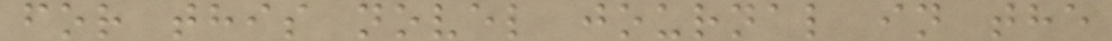for this novel journal in the
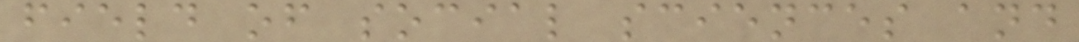field of social sciences and
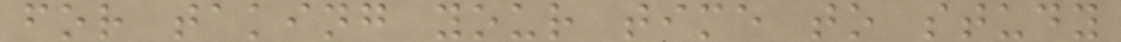for taking your time to study
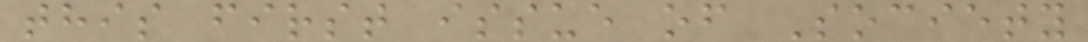this first issue of Society
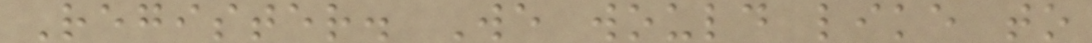Register. We would like to
